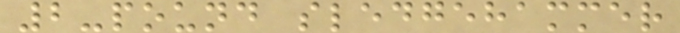2-pound sledgehammer
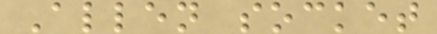Allen socket
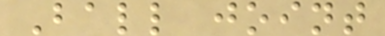Ball joint
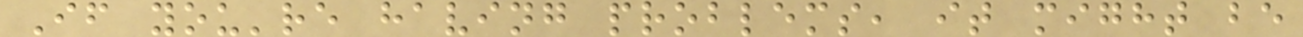If you're having problems, it might be
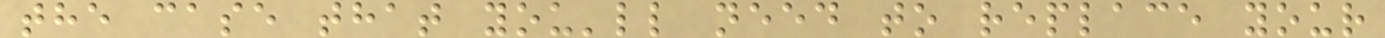the case that you'll need to replace your
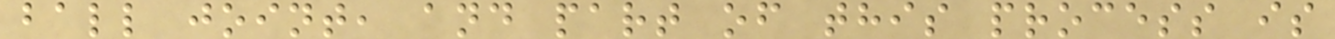ball joint, and part of this process is
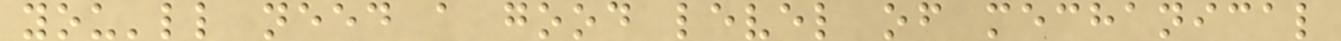you'll need a good level of mechanical
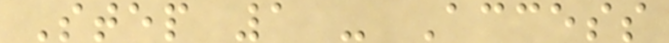Step 1 - Access
